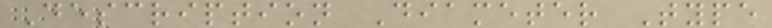Description Diameter Type
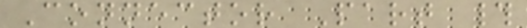Connector Part #
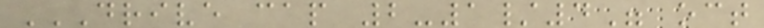DRIVE CAP 2-1/4" OCT
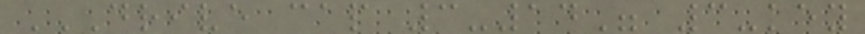DRIVE CAP 3-14" 3-KEY
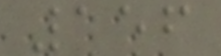156
